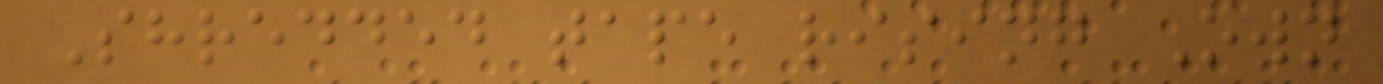Shredded tape rising Own
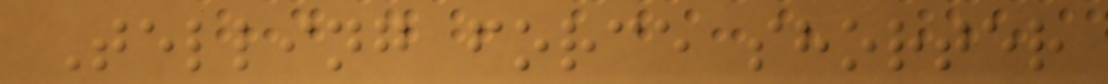Telling force shorter
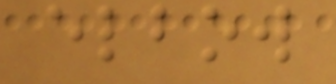elbow
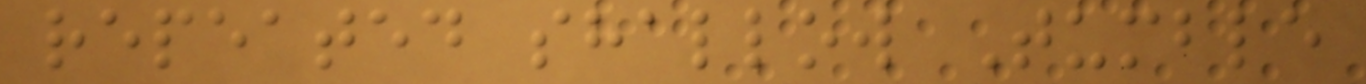repeated shallow Tumble
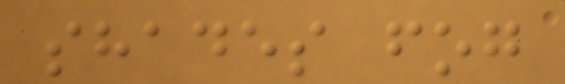shades fog
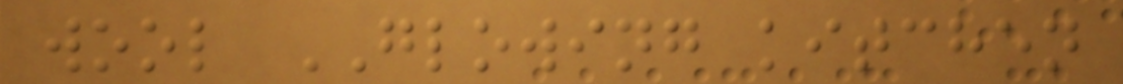wool GLOWING kitchen
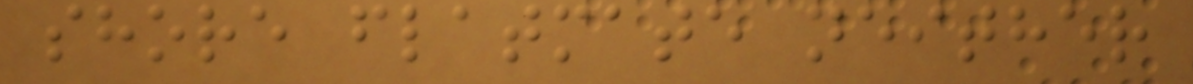shore flatmate neither
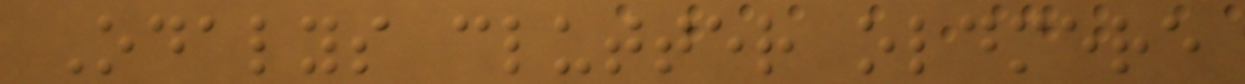Odalys clutter oldmere
